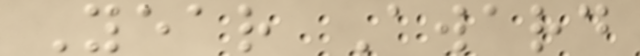Year Award
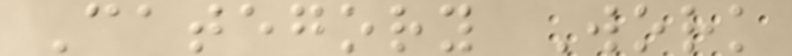Category Work
